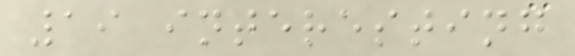19 interesting
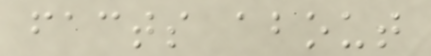facts about
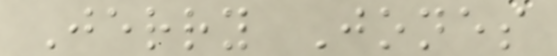Jerry Jones
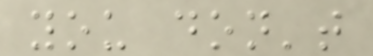you don't
